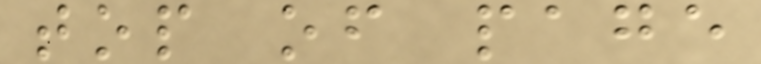top of page
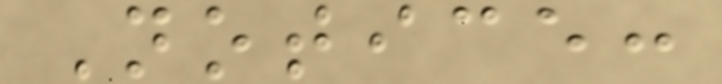Notice:
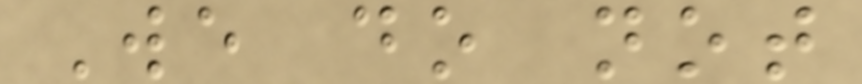We do not
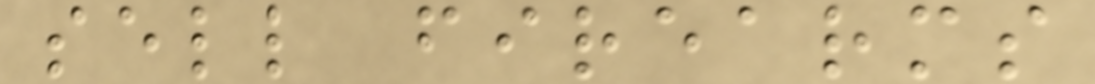sell firearms
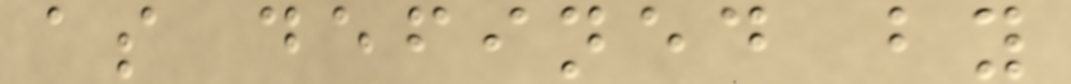as defined by
